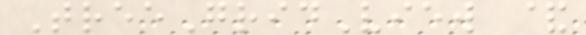TreeGridView &
